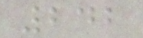242
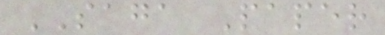SAGA Paper
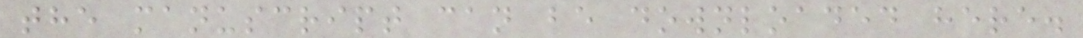the manuscript can be downloaded here.
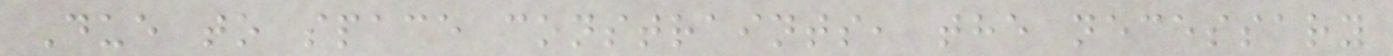Due to space constraints, the necessary
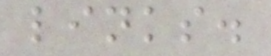links.
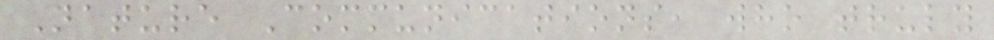Nature Communications, who truly
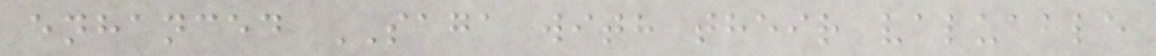enhanced SAGA with their valuable
